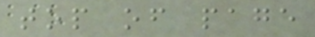top of page
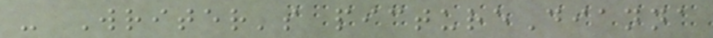- Writer's pictureDianna
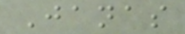Janas
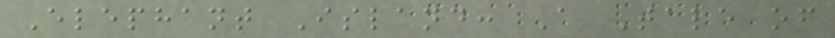Elephant Island: A Tale of
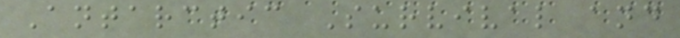Antarctic Survival and
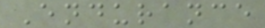Endurance
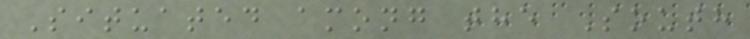Situated among the South
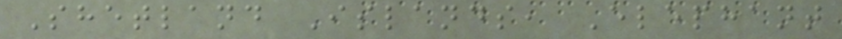Shetland Islands, Elephant
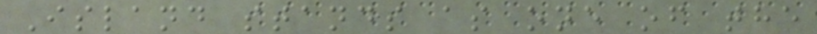Island stands as one of the
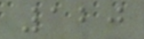120
